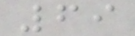69
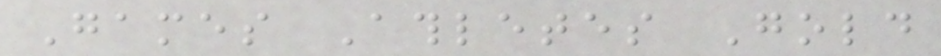Games Athletes Gold
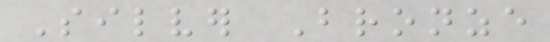Silver Bronze
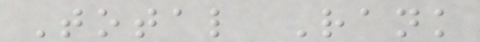Total Rank
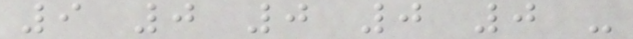9 0 0 0 0 -
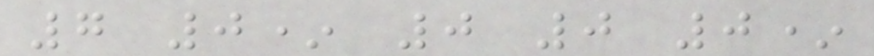7 0* 0 0 0*
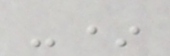-*
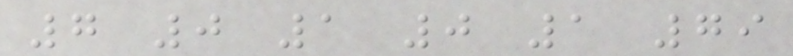7 0 1 0 1 79
